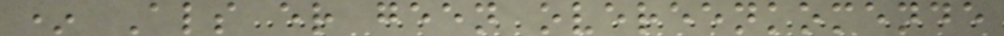* Als er geen overeenkomende
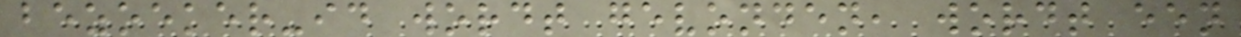bezoeker-id wordt gevonden, wordt een
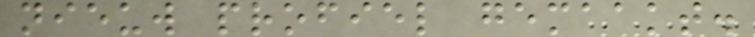nieuw profiel gemaakt.
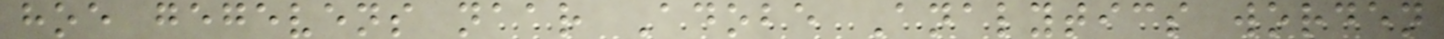hoe gegevens naar Adobe Analytics worden
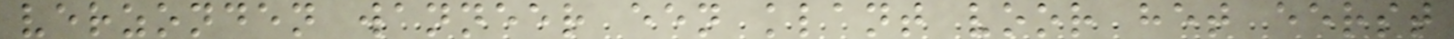verzonden wanneer een klant voor het eerst
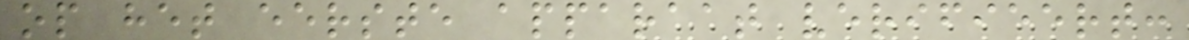op het eerste apparaat verifieert:
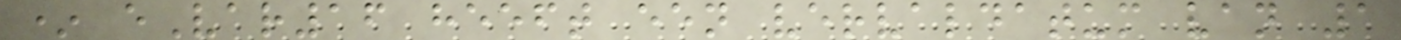* eVar16 heeft een vervaldatum van 1
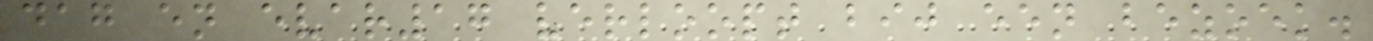dag en evar17 verloopt bij een bezoek.
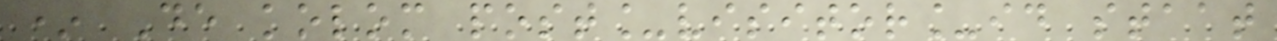* De kolom post_visitor_id staat
